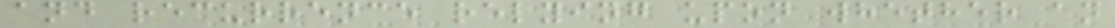and recurrence relying upon whether an
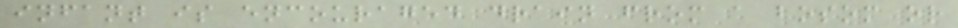infant is encouraged drain from a bosom or
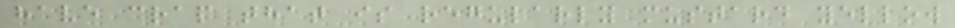have crap that is regularly mustard yellow
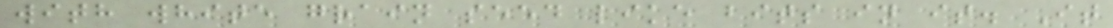with white grain seed like bits in it. It
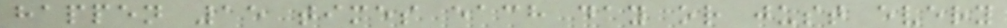happen 15 times each day or just every
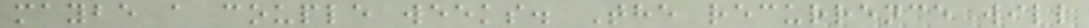maybe a couple weeks. The recurrence will
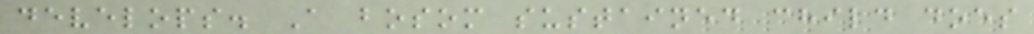develops. A bosom sustained child does
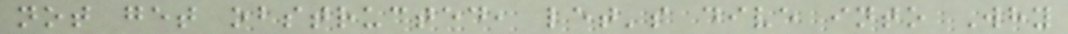not get obstructed, let's dive into Why
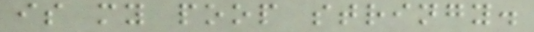is my poop stringy.
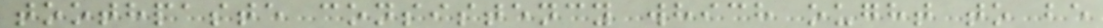toothpaste consistency which ought to be
